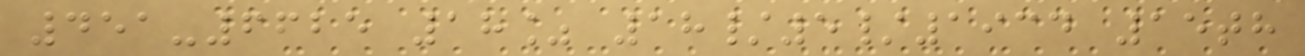451-6625 18% 18/5/1934 15th
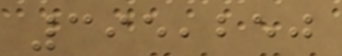395,250
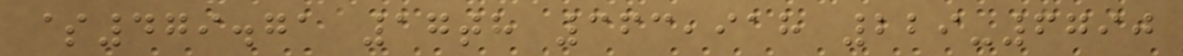$479.71 17th 363,918 229-6790
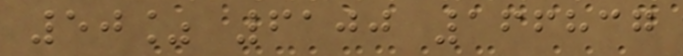50% 6100 166837
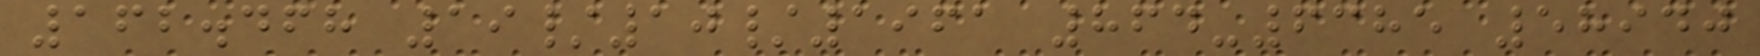162.468 19/10/1961 864-6385 58940
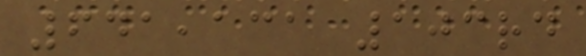641,131 103rd
